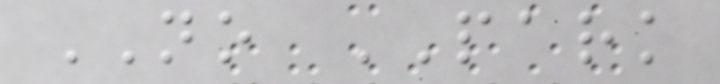NO PARK
